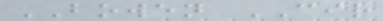BOWEN CIR
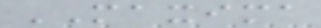MAXIMA
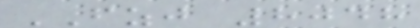FZJ 8048
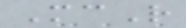McR
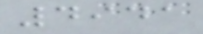4941
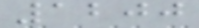1200
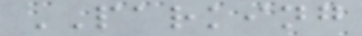PARKING
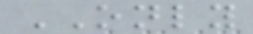ONLY
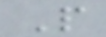P
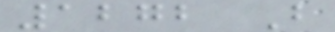1272 B
